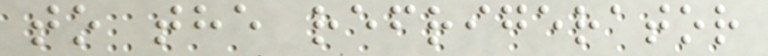to the refrigerator
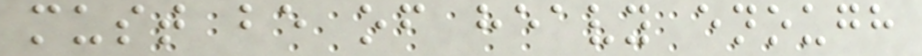must be of heavy enough
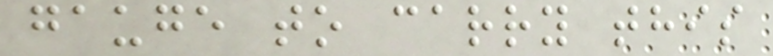gauge to carry this
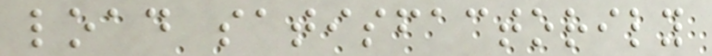load satisfactorily
